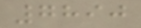7890
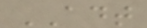ADT
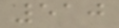510
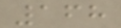168
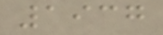1937
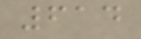614
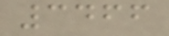3466
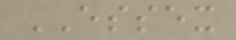ESSEX
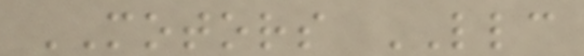MOTORS LLC
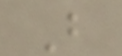B
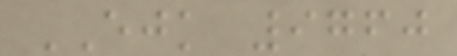EJK 9760
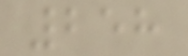258
